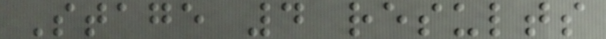Stage 4 results
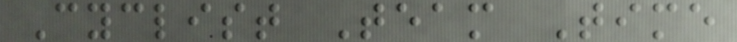Cyclist Team Time
